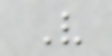V
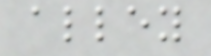alley
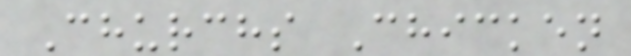Churchs Chicken
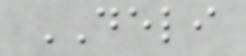DELI
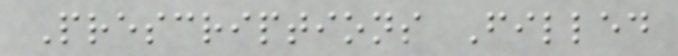Prescriptions Filled
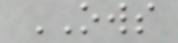OWS
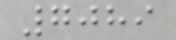7089
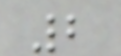2
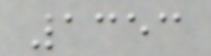1353
